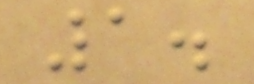1.
